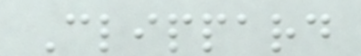Clippard
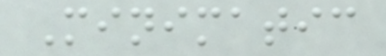Minimatic
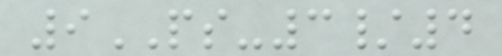9PS-3/4
